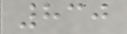830
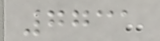7731
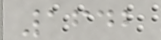1642
